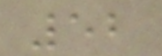52
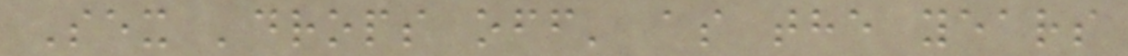Sex 'drops off' as the years
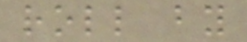roll by
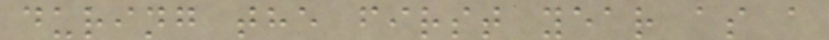during the first year as a
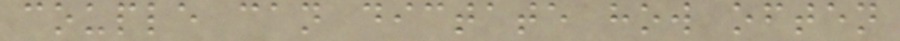couple can dictate how often
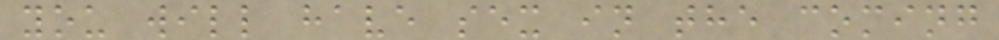you will have sex in the coming
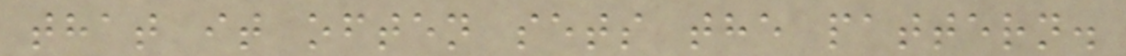that it often sets the pattern.
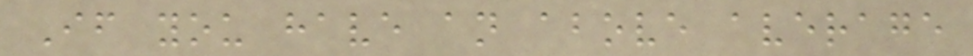If you have an above average
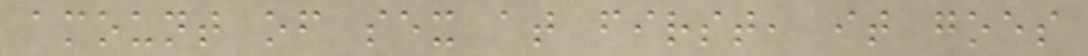amount of sex at first, it goes
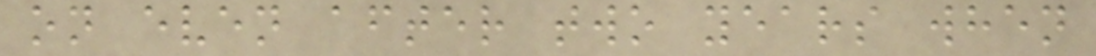on even after two years when
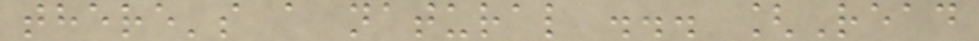there's a natural ... [Read
